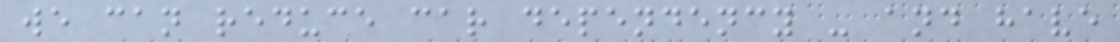we can reduce car dependency - and have
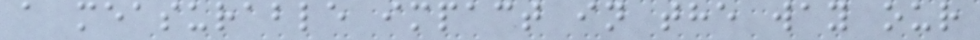a measurable impact in the way our
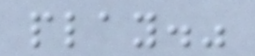play."
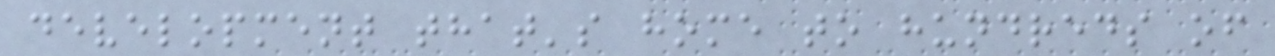development that's home to hundreds of
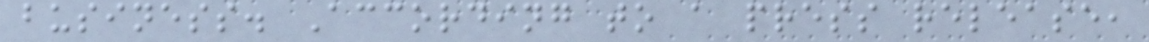business. According to a press release,
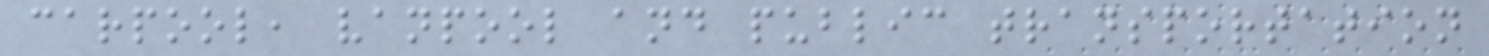carpool, vanpool and public transportation
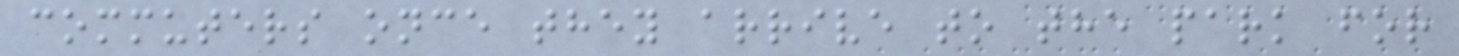commuters once they arrive to the park for
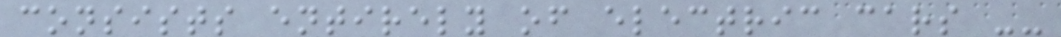consists entirely of electric cars --
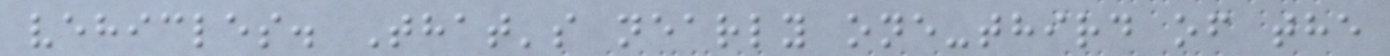vehicles. That's nearly one-third of the
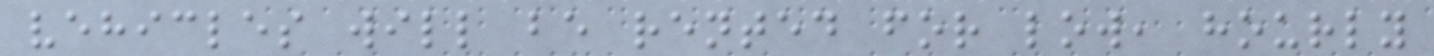vehicles will be rented for low, hourly
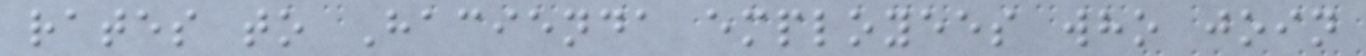rates to Hacienda employees who join
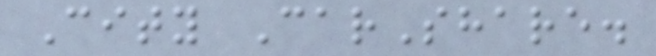City CarShare.
